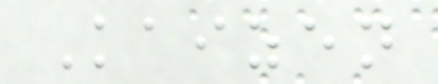Kaizen
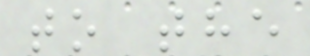to the
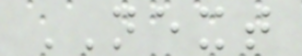NEXT
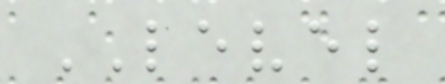LEVEL
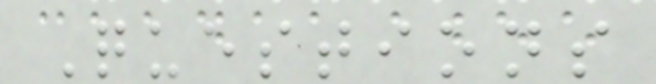Questions
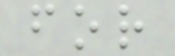for
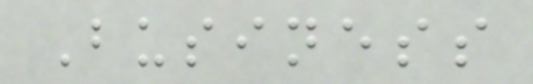Business
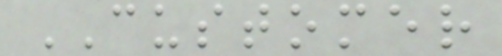CUSTOMER
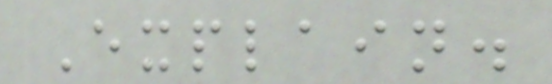Explain.
